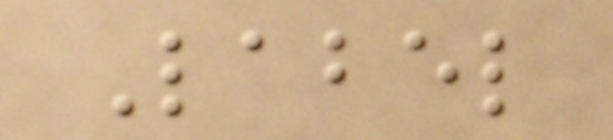Label
